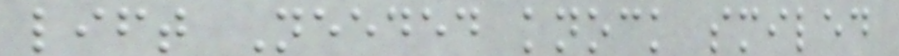lift Needed knock smiled
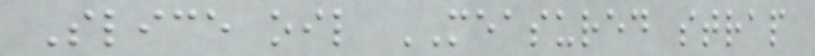Slice oil MEASURED strap
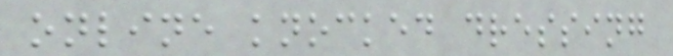online knocked dressing
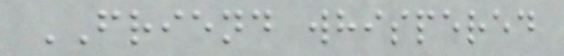FRIEND whispered
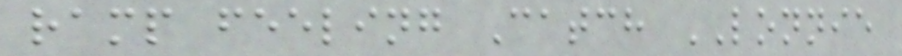ramp feeling Catch LONNIE
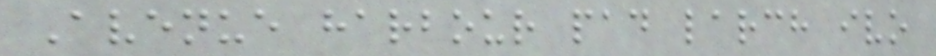Avenue harbour pad larch ivo
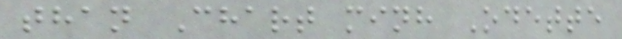than Chart minh Odette
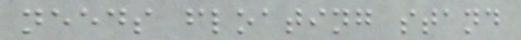needs floating stand
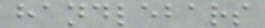handlebars
